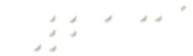213
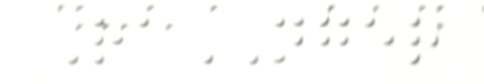RaNGER
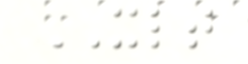XLT
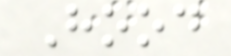Hood
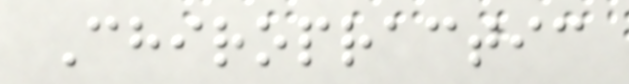Chiropractic
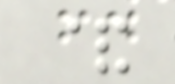&
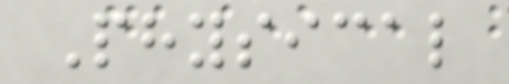Physical
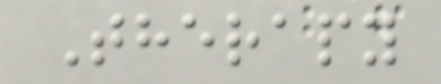Therapy
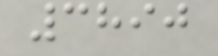3890
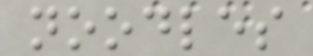noodles
